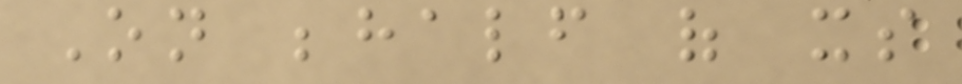On behalf of its
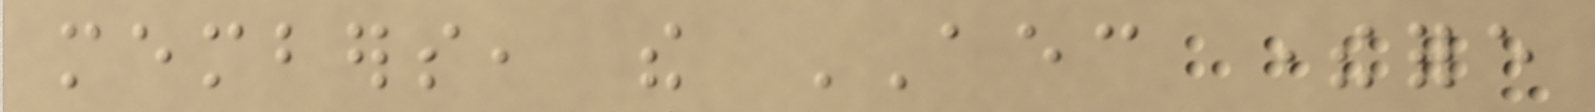members, the AEC therefore
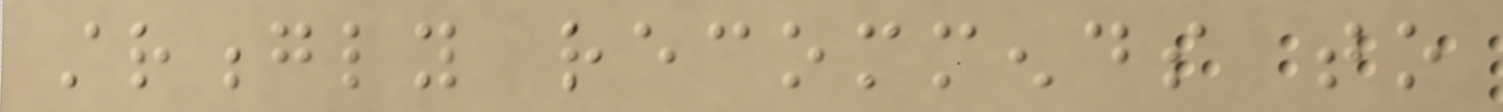strongly recommends to
